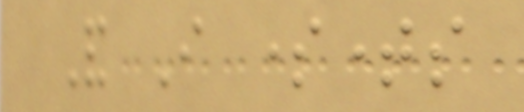And I sometimes
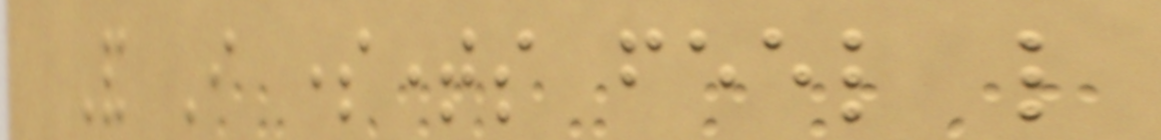And I sometimes feel like
